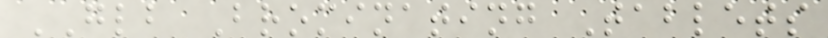GLB Brominating Tablets
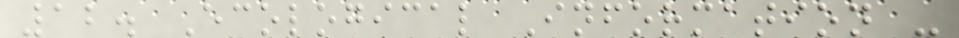12. Ecological Information -
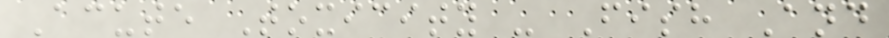Acute Toxicity - Fish And
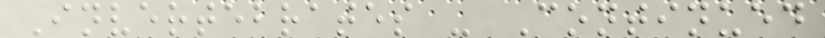Invertebrates - Continued
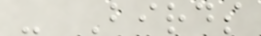- Birds
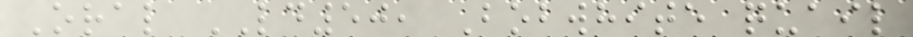Oral LD50, Bobwhite quail
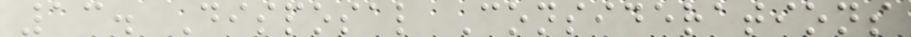13. Disposal Considerations
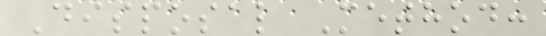Disposal Method:
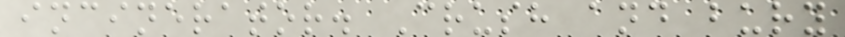incinerator. Crush and bury
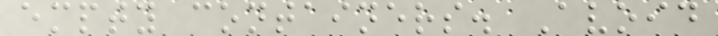empty containers. Avoid
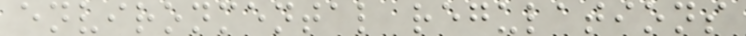environmental regulations
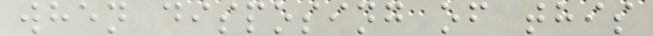when disposing of this
